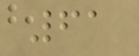61
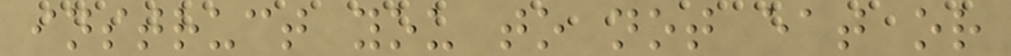instruct you to not eat or
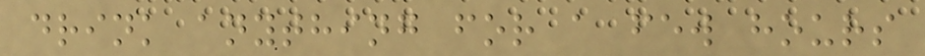drink anything for a few hours
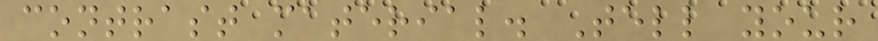contrast material. Tell your
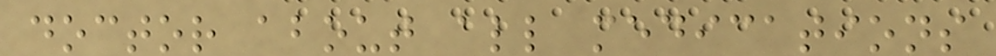doctor about all medications
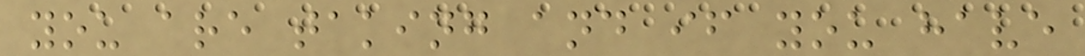you are taking and if you have
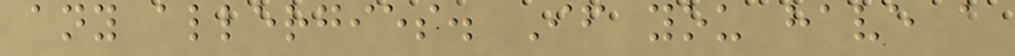any allergies. If you have a
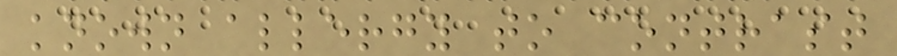known allergy to contrast
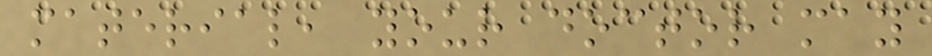material, your doctor may
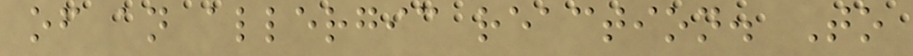of an allergic reaction. To
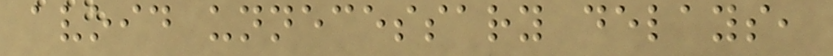avoid unnecessary delays,
